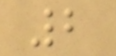2
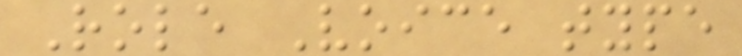Role Voice type
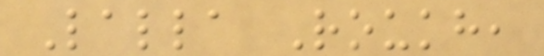Lalla Roukh,
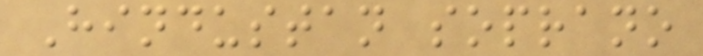Hindustan soprano
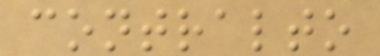contralto
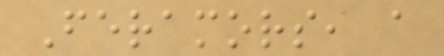Feramors, a
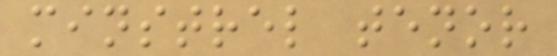minstrel tenor
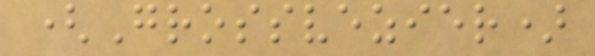(Grossvezier)
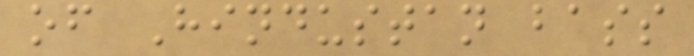of Hindustan bass
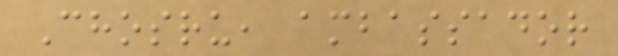Chosru, ambassador
